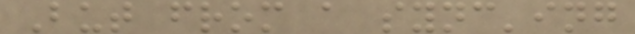But from a sync'ing
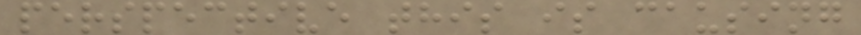perspective this is causing
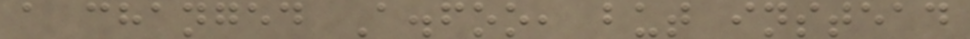a changed A.foo, but instead
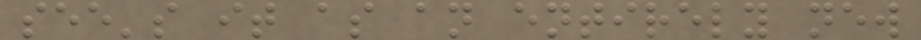see's it as an entirely new
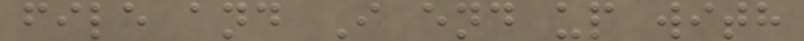file and I end up with
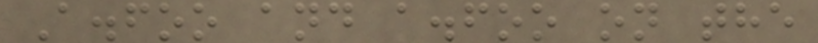A.foo and a.foo on the
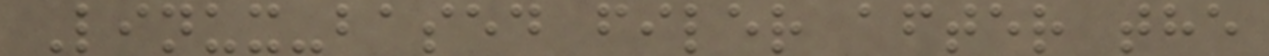Linux-based filer after the
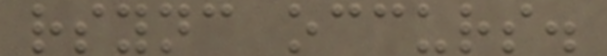rsync occurs.
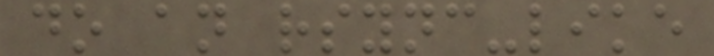do an rsync-like
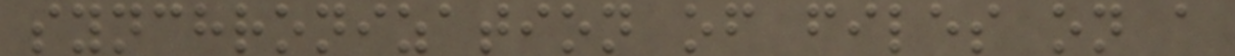synchronization of files on a
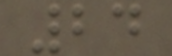24
